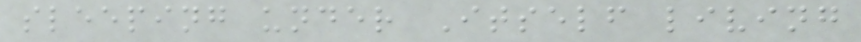sleeping under Itself living
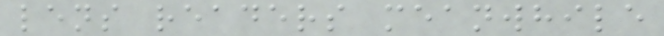lens readers meanwhile
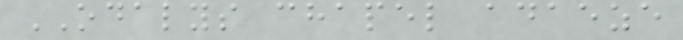ODALYS chapel adaeze
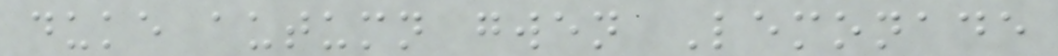duke autumn gwen Lemonade
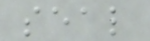seal
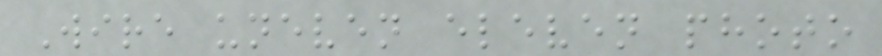Wire uneven eleven photo
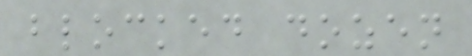blocked dozen
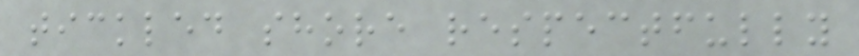tickled shore respectfully
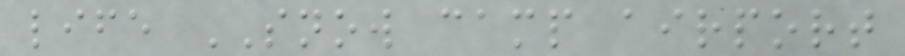life SNOW camp airport
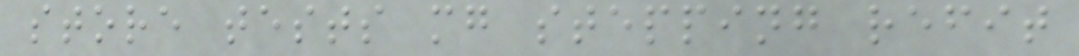store tests mg stepping refit
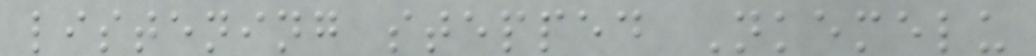listening stepped Nkemelu
